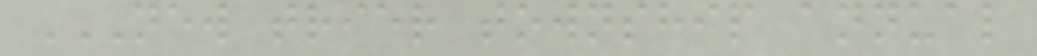NEW TRIER TOWNSHIP ANNUAL
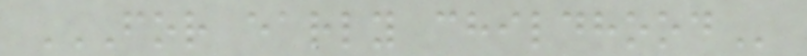FOR EARLY CHILDHOOD
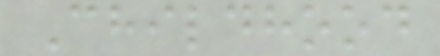Childhood
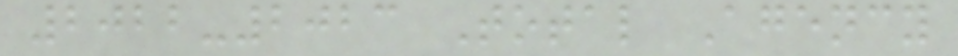2022-2023 Total Agency
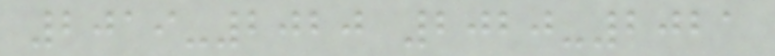2019-2020 2020-2021
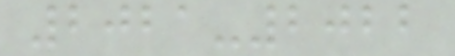2021-2022
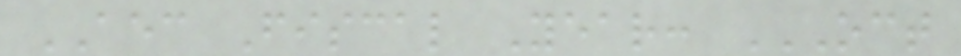AEC Fiscal Year: OCT
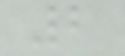2
